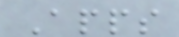Apps
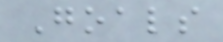Goals
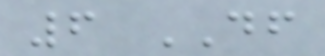6 DF
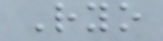Ryo
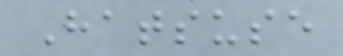Hatsuse
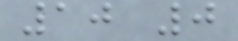10 0
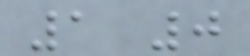1 0
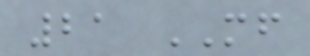21 MF
